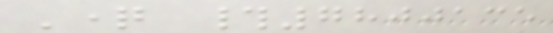Question #7800135
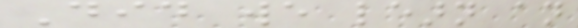Did we learn an
